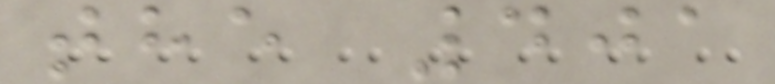the 401
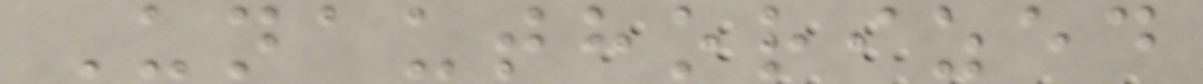Unauthorized
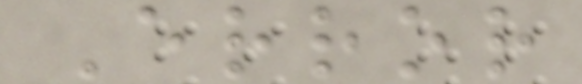Error
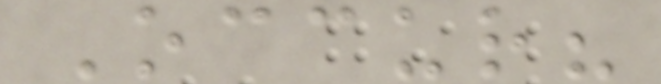Occur?
